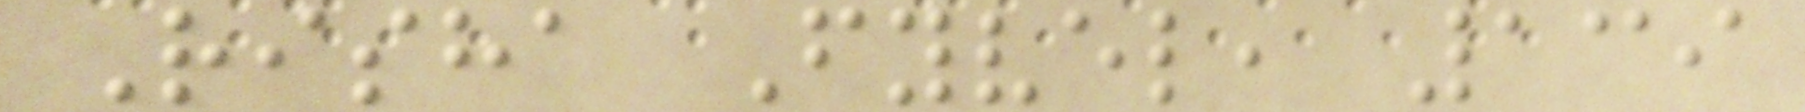Risha Fyvel, 139
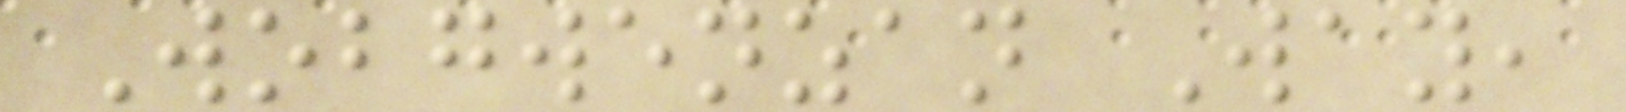Wobgwenzan Way,
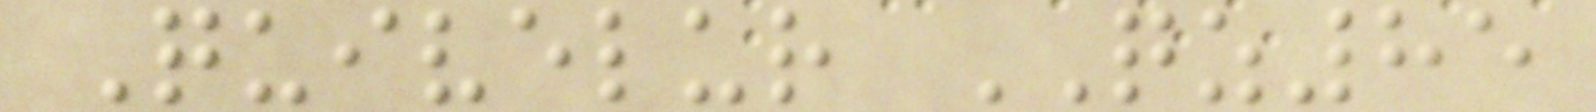Quivelur QZ85
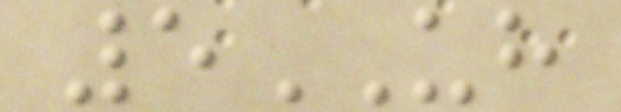5UH
